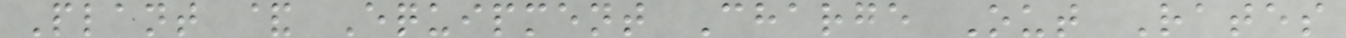Plant & Equipment Charge Out Rates
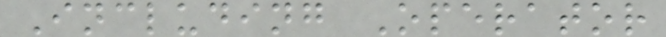Including Operator
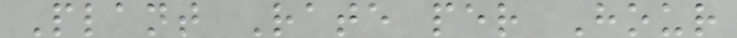Plant Rate per Hour
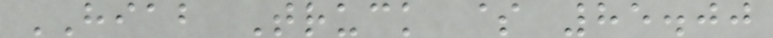HIAB Truck $ 85.00
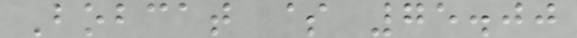Bobcat $ 75.00
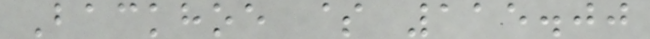Backhoe $ 115.00
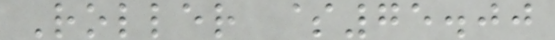Roller $75.00
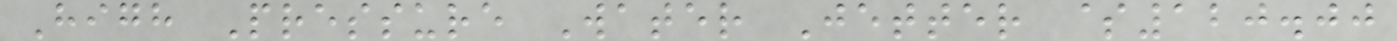High Pressure Water Jetter $120.00
